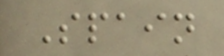Spain
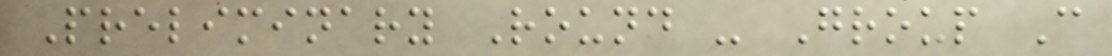Preliminary Round - Group C
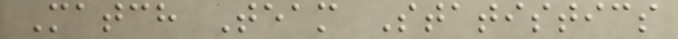Match Team Statistics
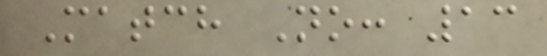Match No: 13
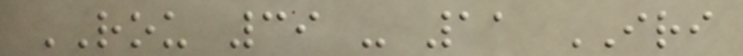ROU 39 - 11 IRI
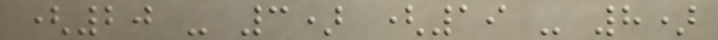(20 - 3) (19 - 8)
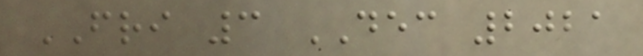FRI 3 DEC 2021
